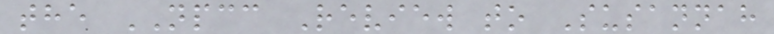the NPCC Review to Susannah
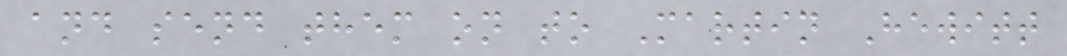and send them on to Martin Hewitt
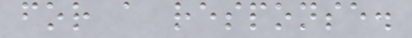for a response.
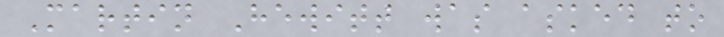Martin Hewitt was asked to
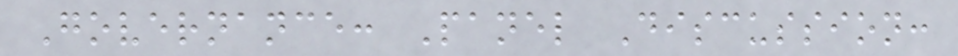Governance: Panel Discussion:
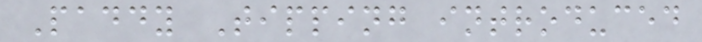Paddy Tipping introduced
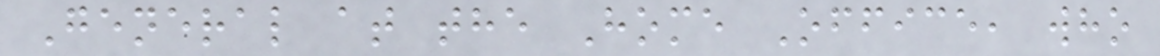General at the Home Office, who
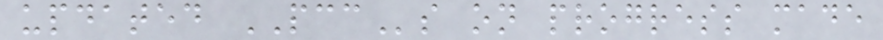updated PCCs on progress made
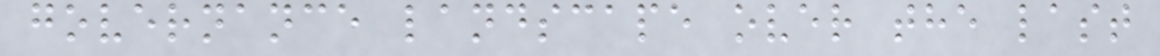governance landscape over the last
